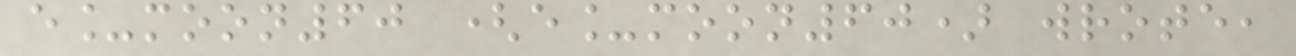e_moon60 (e_moon60) wrote,
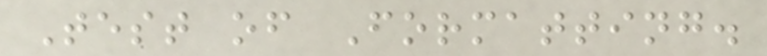Test of Formatting.
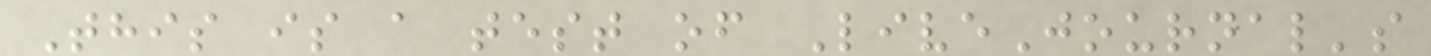This is a test of LiveJournal's
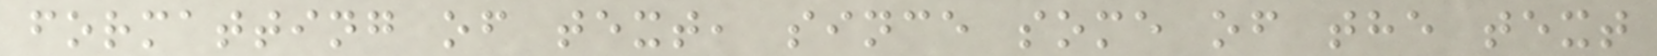formatting of text, since some of the text
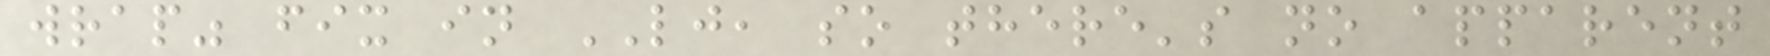wrap" fix in LJ, so there's no apparent
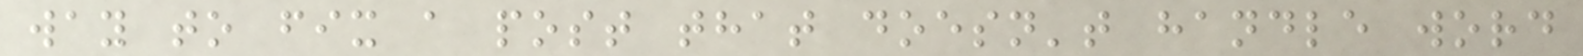way to fix a post that doesn't handle word
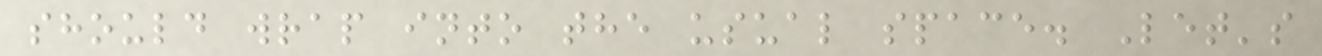should wrap into the usual space. Let's
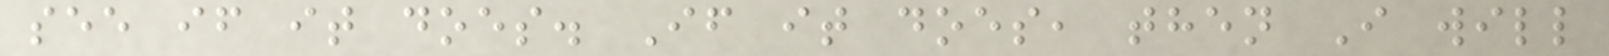see if it does. If it does, then I will
